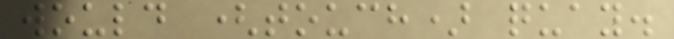would (touch) quay.
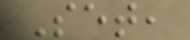Set,
